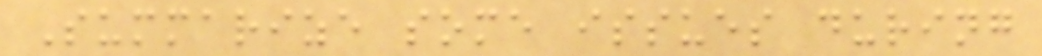Summarize some issues during
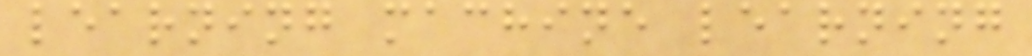learning machine learning
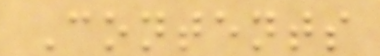Contents
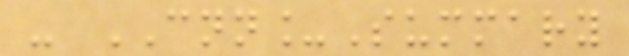- CNN_Summary
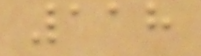118
